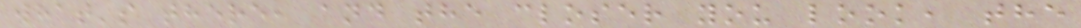what's there, and the closer you look, the
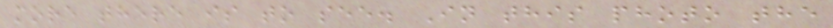more there is to see. In this photo the
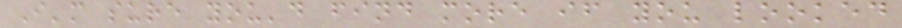I'm sure you'd find more if you looked
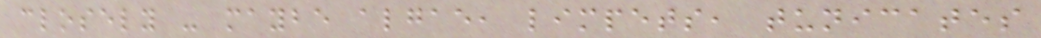closely - maybe algae, limpets, tunicates
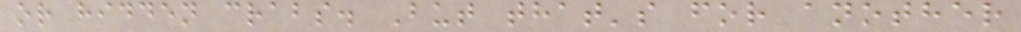or hidden crabs. But that's for another
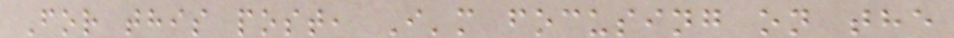For this post, I'm focusing on the
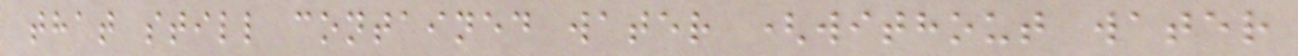that still contained water (without water
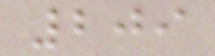209
